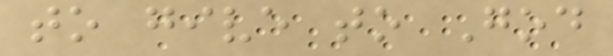to give to God
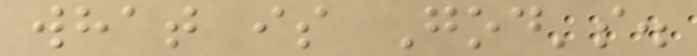what is God's.
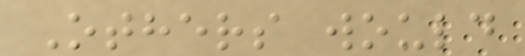Others would
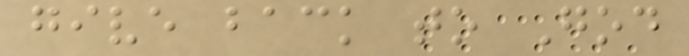give back to God
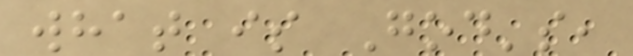what is God's,
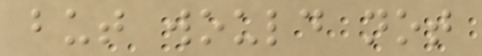but would not
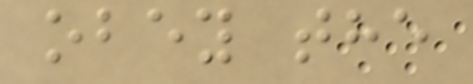obey the
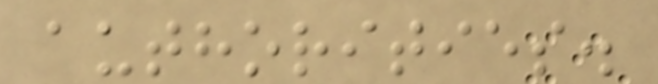authorities.
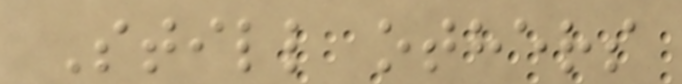Still others
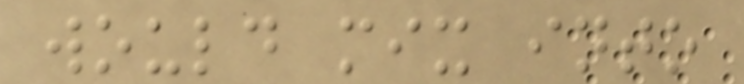would mix into
